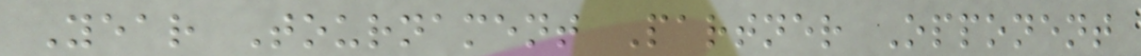Year Tournament Partner Opponent
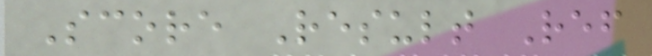Score Result Ref
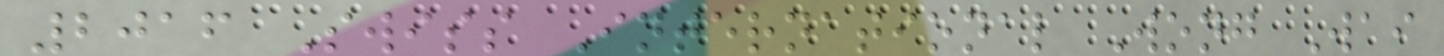2016 Swiss International Wong Wai
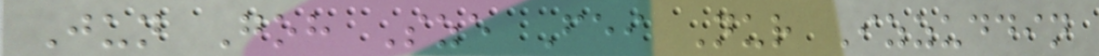Jun Goh Sze Fei Nur Izzuddin
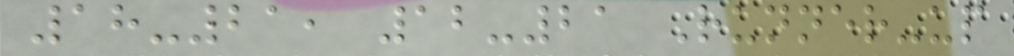18-21, 12-21 Runner-up
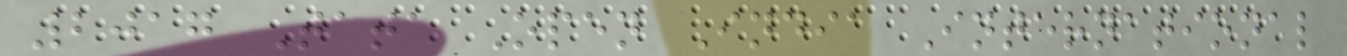2017 Tata Open India International
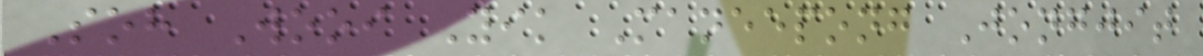Soh Wooi Yik Maneepong Jongjit
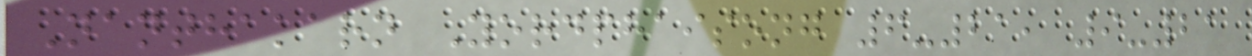Nanthakarn Yordphaisong 6-21, 9-21
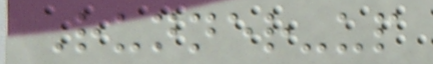Runner-up
